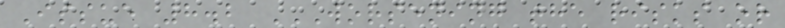Issue 8.2 WORSENING THE RISKS OR
